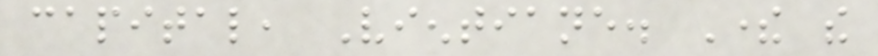capital, Vientiane. There the
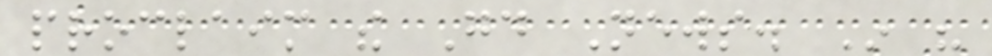proclaim the Good News. In his
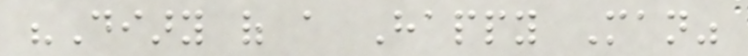"Diary of a Happy Man"
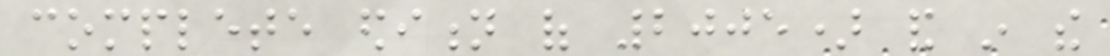complete edition of 2005) and in the
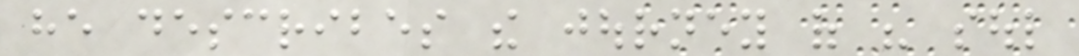he describes the journey of his soul
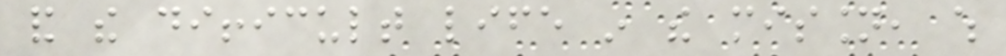and the difficult life in the mission, which
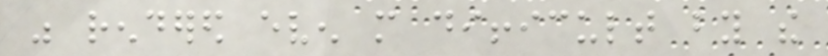was rendered even more difficult by the
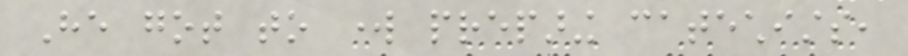He got to work preparing catechists,
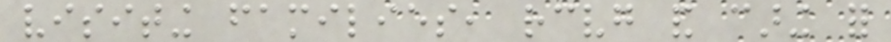visiting families, receiving and caring for
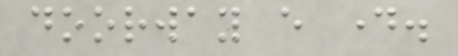doorway every day.
